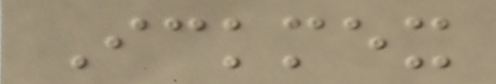Ickmex
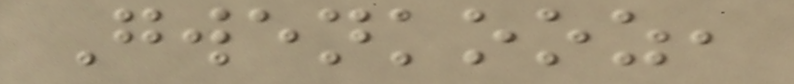Gwenkooz,
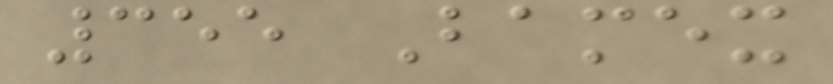355 Bamex
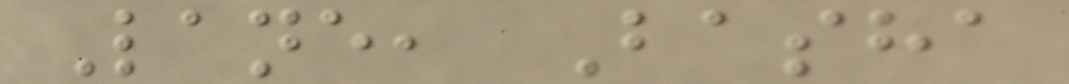Lane, Basha
